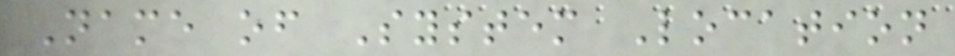Name of System Location
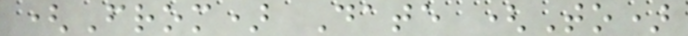(From) Date (To)
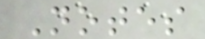Notes
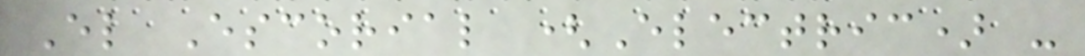El Escorial (Electric) -
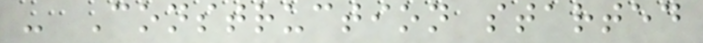- Construction started
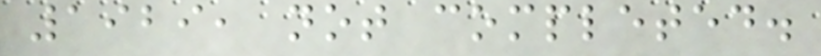1929, not completed.
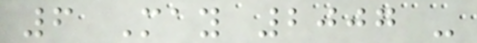6 May 2007 -
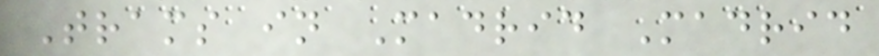Trams in Madrid Madrid
